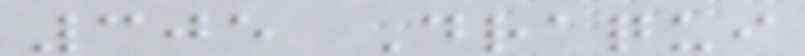305 Draqui
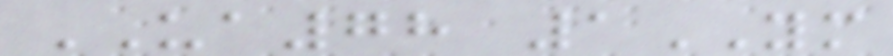UA78 1YM
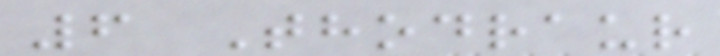6 Thodraur
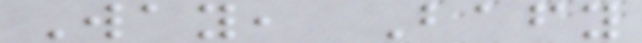Way, Bafy
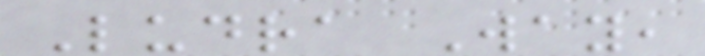Ludra Way,
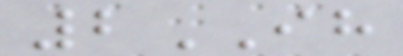2IH
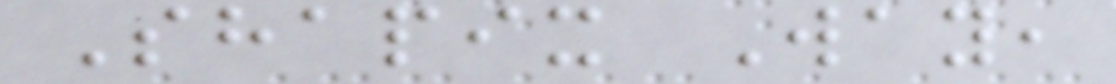Shapix Way,
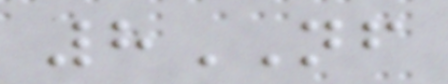8NF
